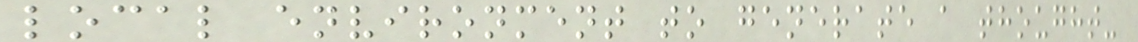local environment to generate a thought-
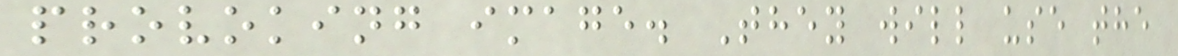provoking image. They will use the
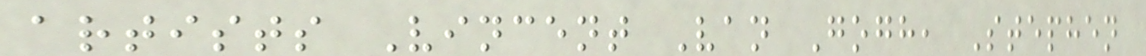artists Vincent Van Gogh, Stephen
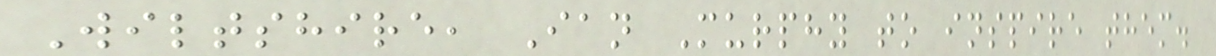Wiltshire, Ian Murphy to inspire them.
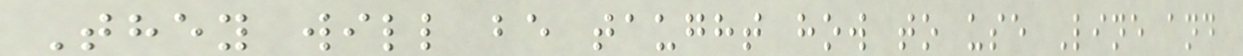They will be taught how to use Line and
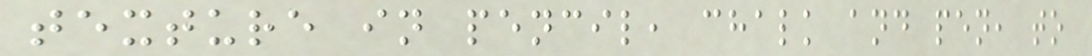texture in pencil, chalk and pen, to
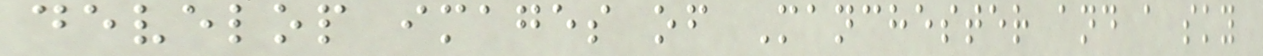develop images of Manchester and a sky
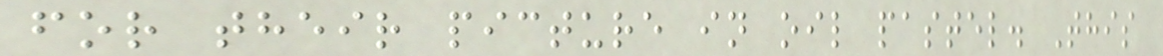for their picture in oil pastel. This
